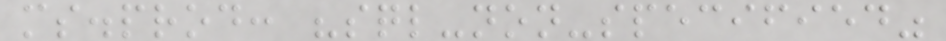ms.prod: "sql-non-specified"
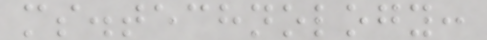ms.technology:
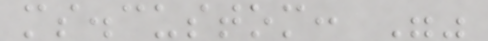ms.custom: ""
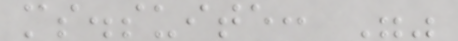ms.suite: ""
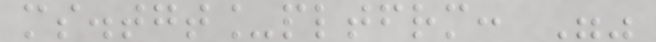ms.tgt_pltfrm: ""
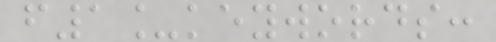f1_keywords:
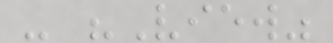- "View"
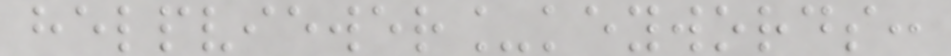helpviewer_keywords:
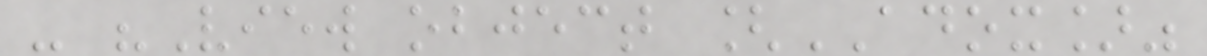- "View object [ADOX]"
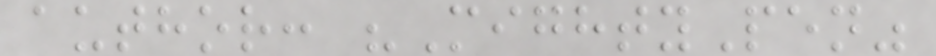author: "MightyPen"
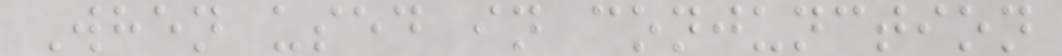When used in conjunction
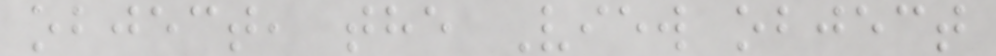object, the View object
